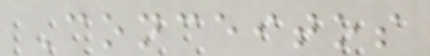Conceitos
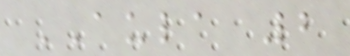AULA 2
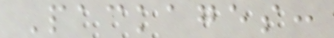Packages:
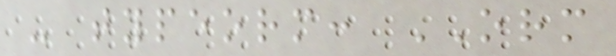- typeorm: ORM
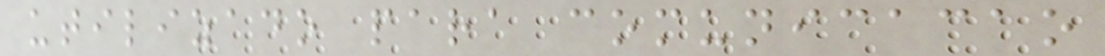utilizado para comunicacao
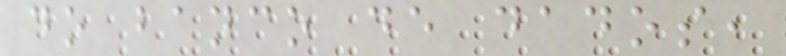do banco de dados,
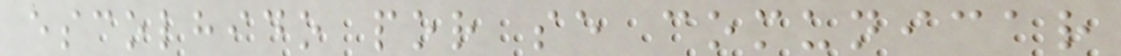escolhido por se comunicar
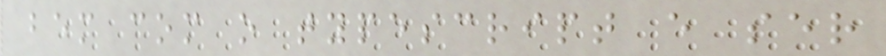bem com o typescript e ser
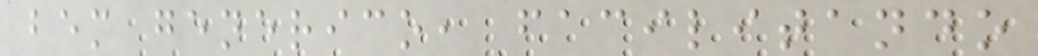bem generico, facilitando
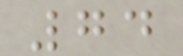74
